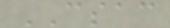CSAC
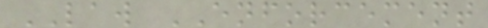LAW ENFORCEMENT
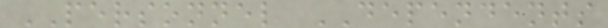PERSONNEL DEPENDENTS
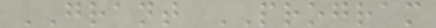GRANT PROGRAM
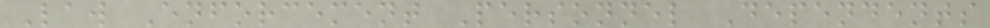Law Enforcement Personnel Dependents
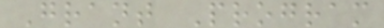Grant Program
